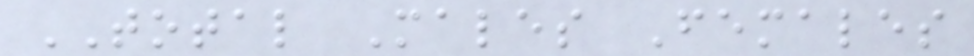TOTAL Males Females
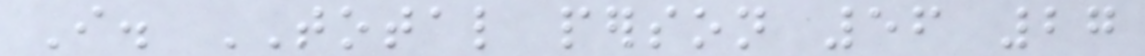I. TOTAL person 56 27
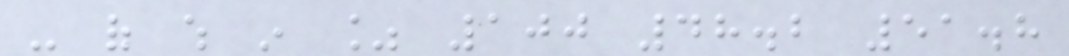- of which in % 100 48.2 51.8
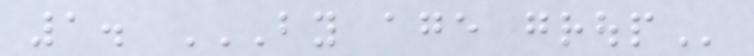1. BY AGE GROUP
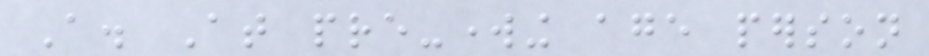A. At pre-working age person
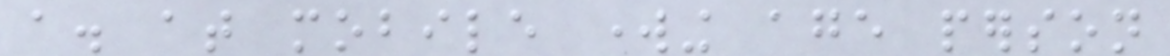a. at mobile working age person
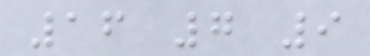16 7 9
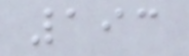193
